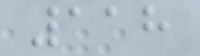118
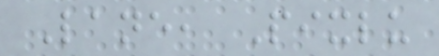Lane, Pixlu
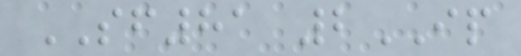SF81 2IP
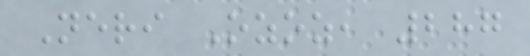Neri Ozoz, 287
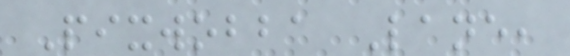Pixwobba Lane,
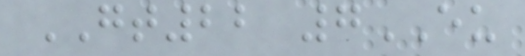GT22 7EU
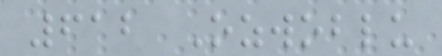612 Ozwoblu
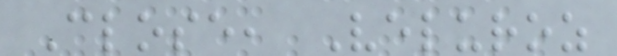Close, Veluroz
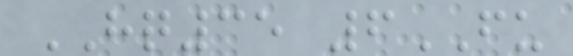HQ35 6FU
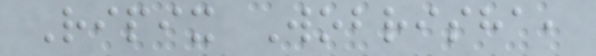Ripix Wobrisha,
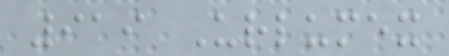919 Urlumex
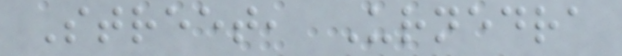Street, Urnedra
